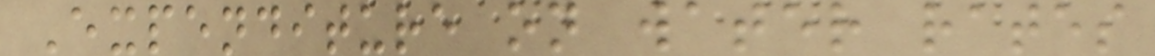Expenditure on water rates
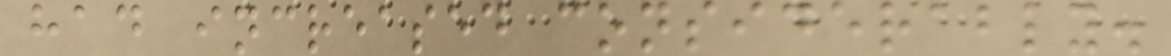had increased considerably.
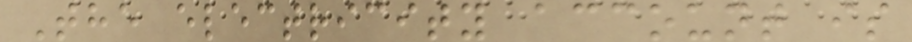The electricity account is
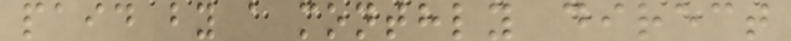paid by a monthly direct
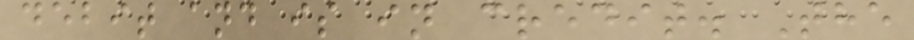debit and is in credit. The
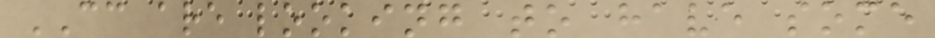CC are looking to have some
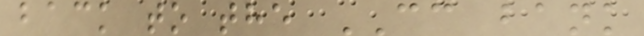back to the CC bank
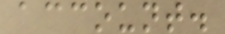account.
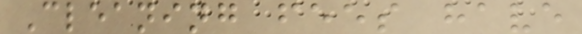Cleaning fees have
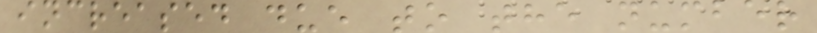increased due to the number
